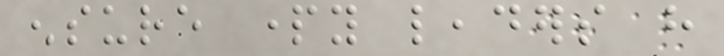ensure party leaders have
